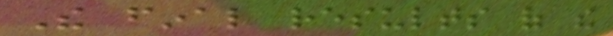The final results of the
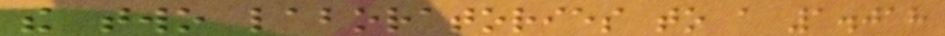the two laboratories to a 1.018
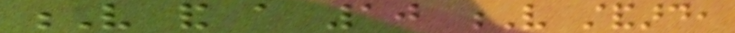V and a 10 V standard,
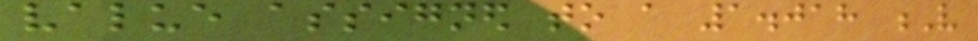value assigned to a 1.018 V
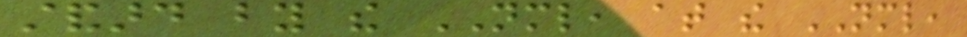standard by the NML, at the NML,
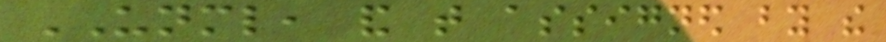UNML, and that assigned by the
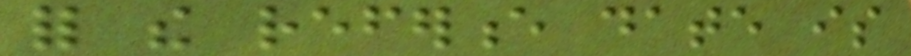for the reference date is
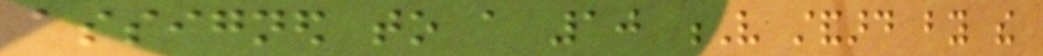assigned to a 10 V standard by the
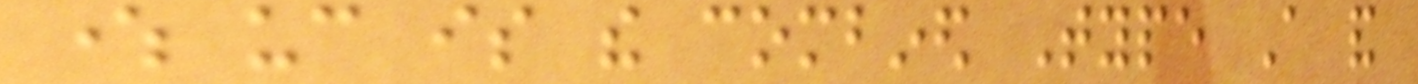where uc is the combined Type A and
